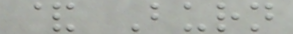& Burn
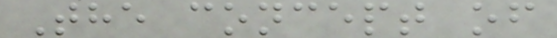The concept of
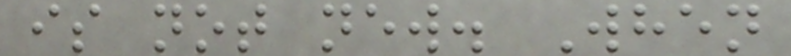is not new. When
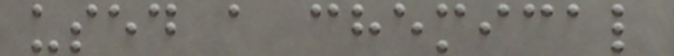used a chemical
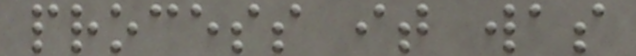process it was
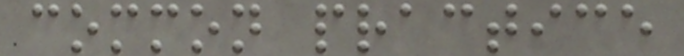common practice
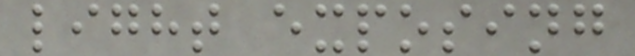light exposing
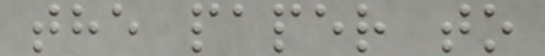the paper to
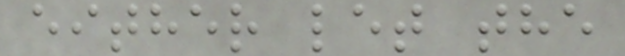either let the
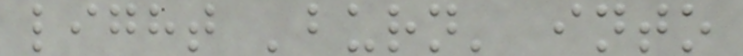light 'burn' into
